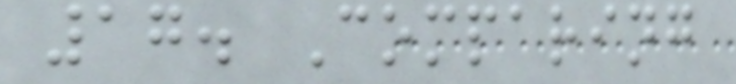17. Comparing
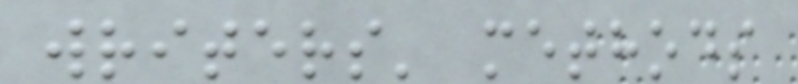writers' methods
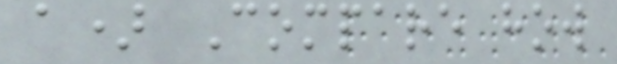a) Compare how
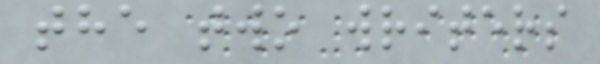the two writers
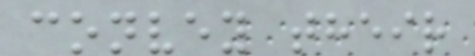convey their
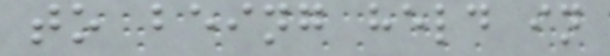to being held in
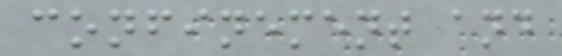confinement and
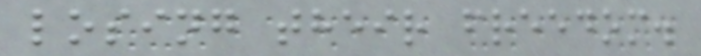losing their freedom.
